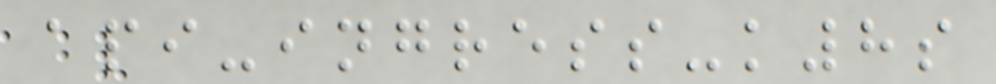api-ingress-k8s
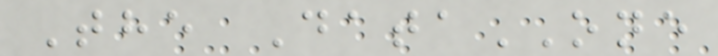The DataONE
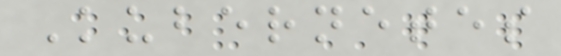Kubernetes
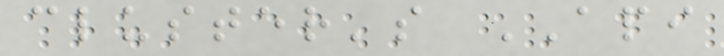cluster's API
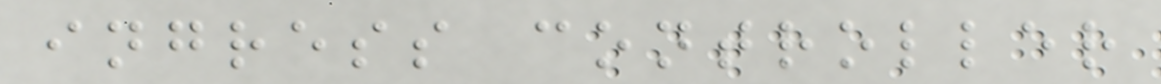ingress controller
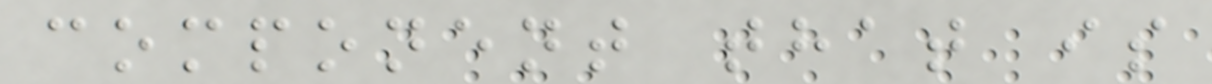component that is
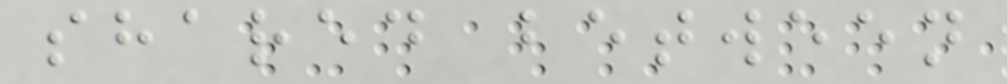shared between
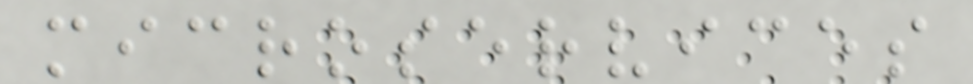microservices
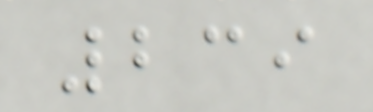239
